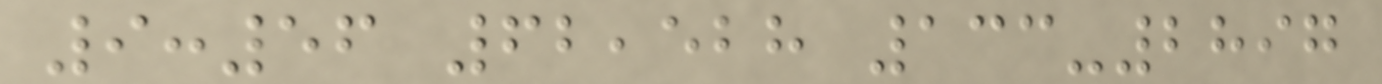9:56 62,528 133-2897
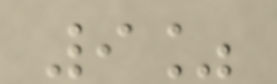9%
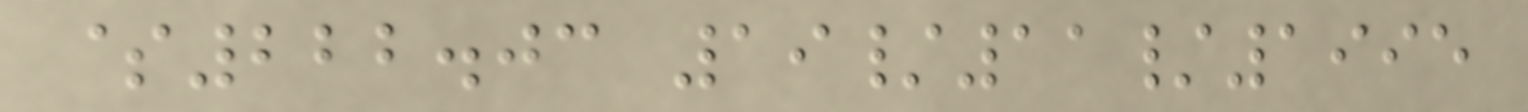$222.03 19/11/1995
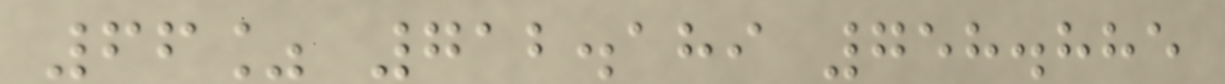66% 712.189 758.885
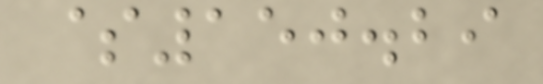$150.29
